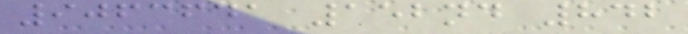9063641 152nd 842
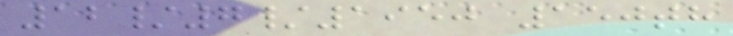12/7/1950 150th
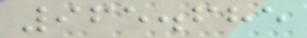965.685
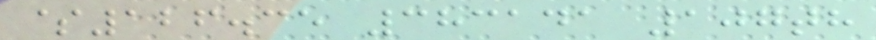$126.35 383141 107th
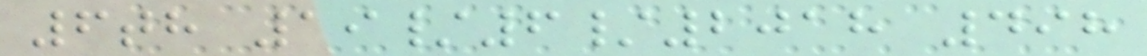6th 19/6/2018 498
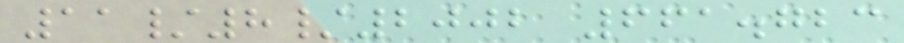11/8/2002 661.723
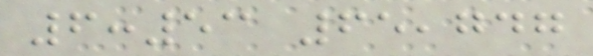6:53 65,747
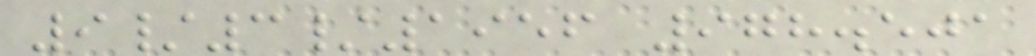9/3/1956 978.501
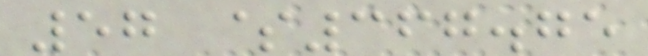57 $367.75
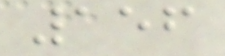156
